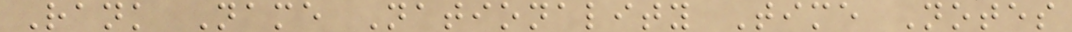Rank Name Nationality Time Notes
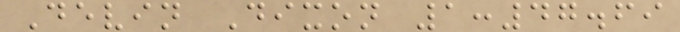Devin Dixon 1:47.69
